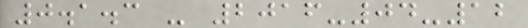0.1.3 - 2016-04-12
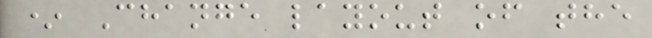* Change layout of the
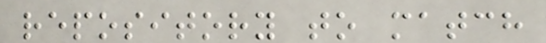repository to match
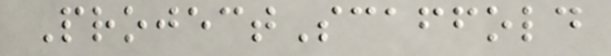ProjectScaffold
